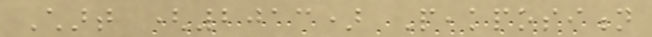Chart (2013) Peakposition
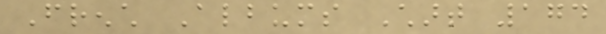French Albums Chart 174
